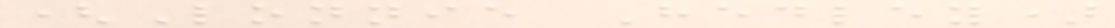(Lonnie Hedley)
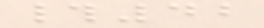#42
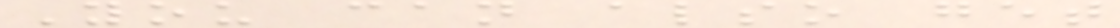You can also get
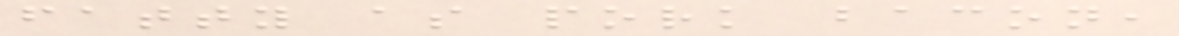fatty as pork bacon,
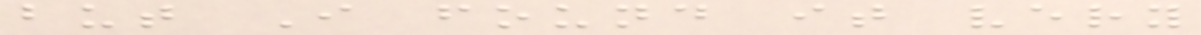but I found it very
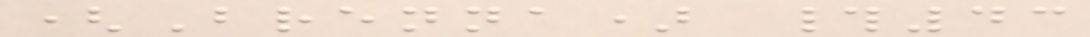(Brenna) #43
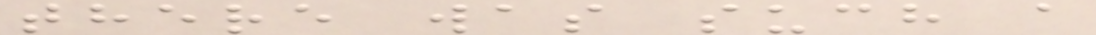there was such a
